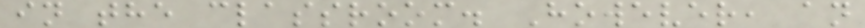in the classroom. However, an
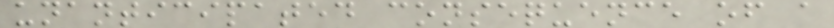unanticipated consequence of a
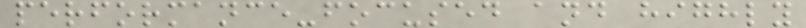performance-focused and highly
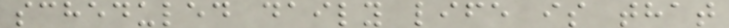scheduled daily life is that
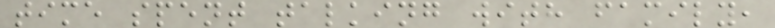time spent talking with family,
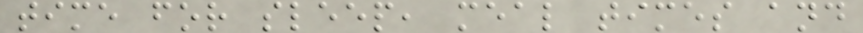time for sleep, meal times and
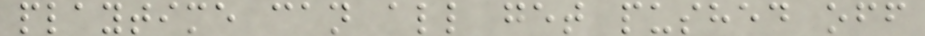playtime can all get pushed off
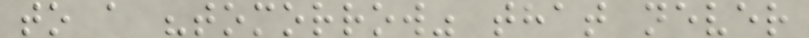to a "tomorrow" that never
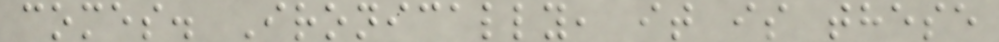comes. Ironically, it is these
